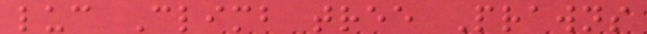luc Climb tree Prawns
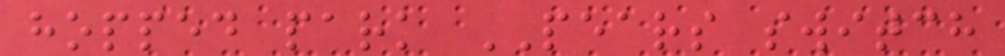hopped park PEARS switch
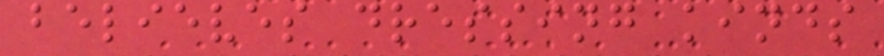believes dressing kinds
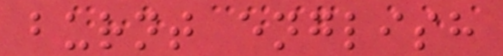burnt english
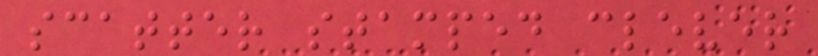scatter stamped clever
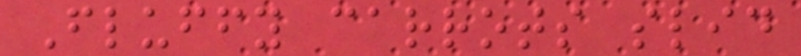Fluffy carrots slid
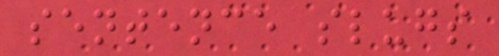sentence slugs
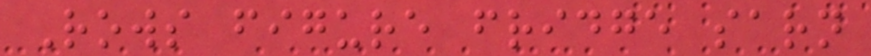Rows figure fridge sarn
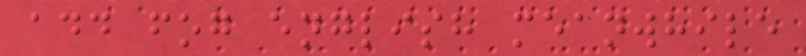add fog english meanwhile
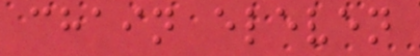chain eleven
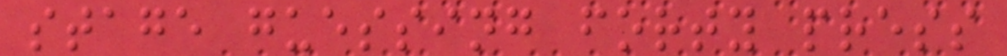stage guessing forty press
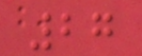27
